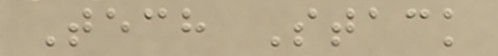Tech Stack
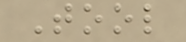Tool
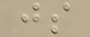js
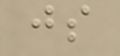js
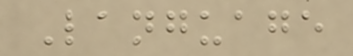Language
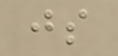js
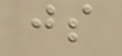js
